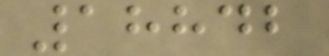18842
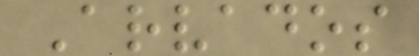Arvados
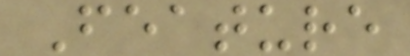Feature
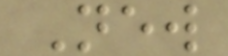New
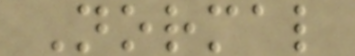Normal
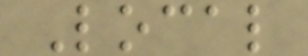Local
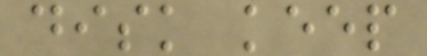disk keep
